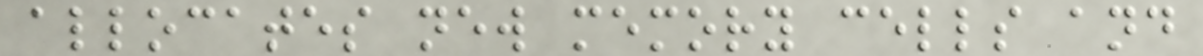allocates new memory cells and
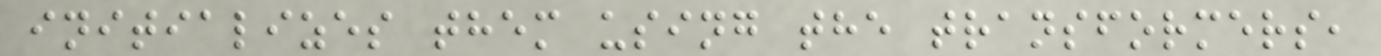initializes them using the transformers,
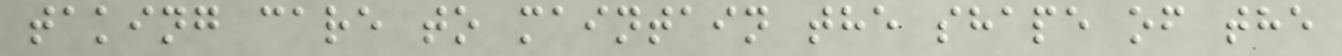taking care to maintain the shape of the
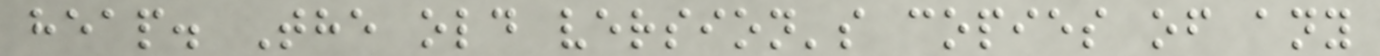heap. The old version's copies of any
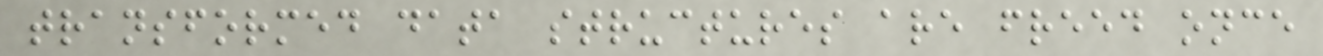transformed data structures are freed once
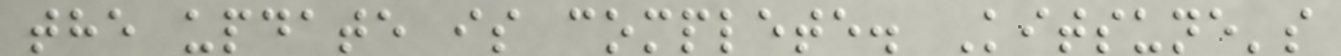the update is complete. Kitsune's
